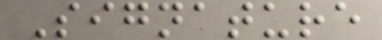Signature
